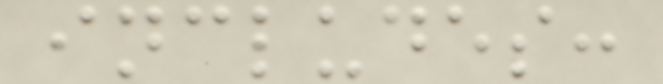includes:
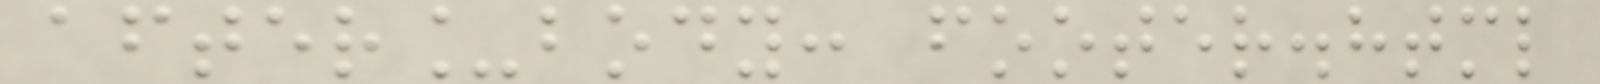after_body: footer.html
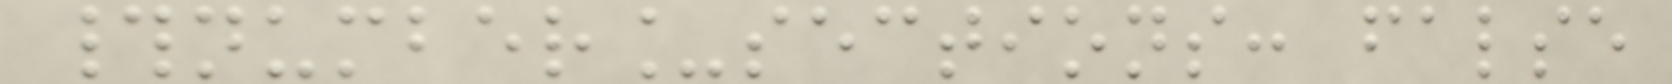#number_sections: false
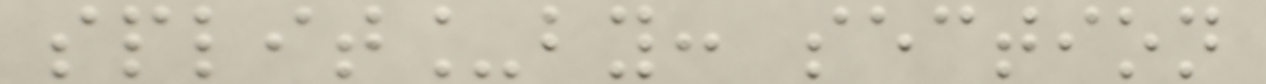split_by: section
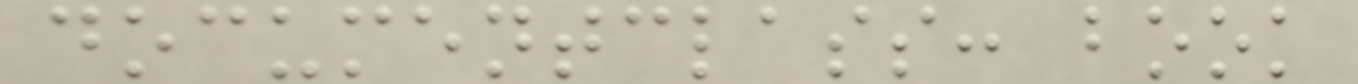documentclass: book
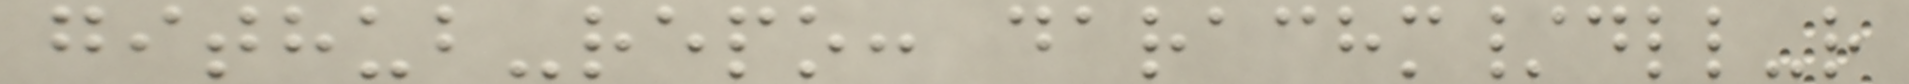github-repo: darachm/dll-r
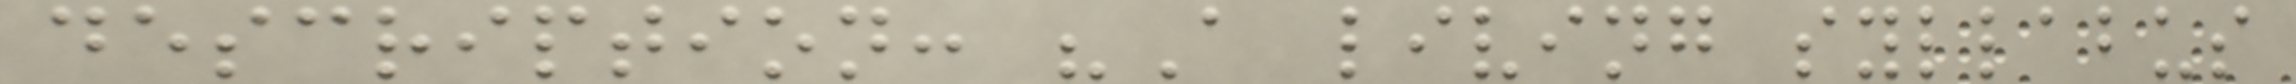description: "A living syllabus
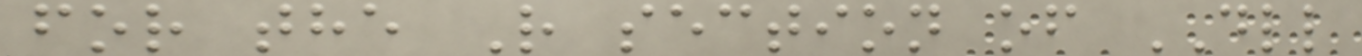for the R section of DLL
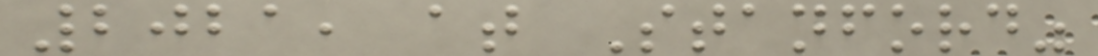2021, at Stanford"
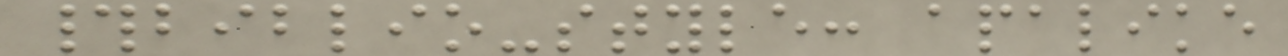#biblio-style: apalike
